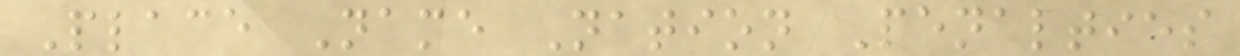Place Name Nation Penalties
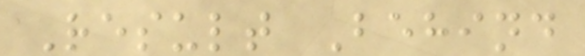Result Behind
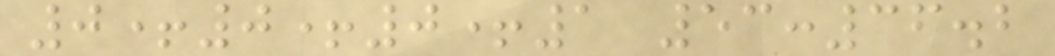0+0+0+1 53:36.2
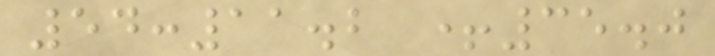54:11.2 +35.0
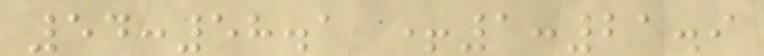54:58.1 +1:21.9
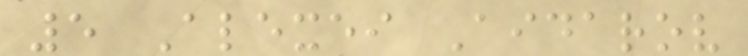5 Alexei Aidarov
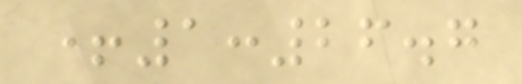+1:26.7
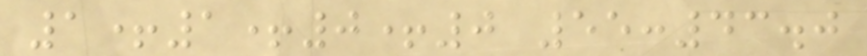1+1+0+0 55:43.0
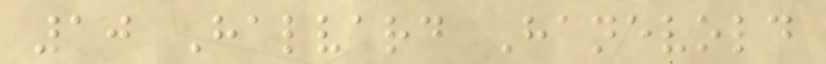10 Halvard Hanevold
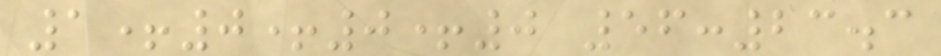1+0+0+0 56:23.3
